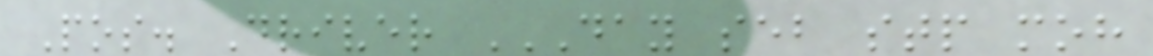Pos. Driver DAY SEB STP MOH
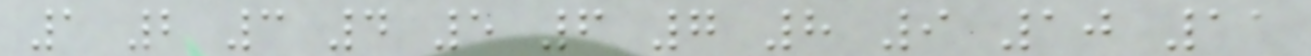1 2 3 4 5 6 7 8 9 10 11
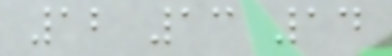12 13 14
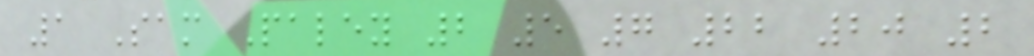1 Sam Paley 2 5 7 22 20 2
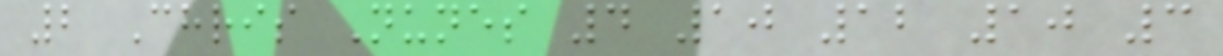2 Chris Nunes 4 10 12 10 3
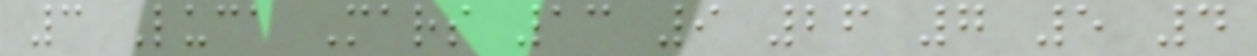3 Luca Mars 13 9 26 7 5 4
